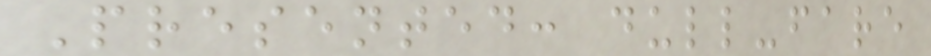Presented: dull-fare
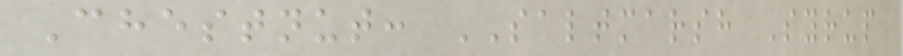Chestnut: SALTMARSH Syrup
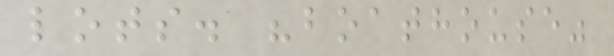lots. "boathouse"
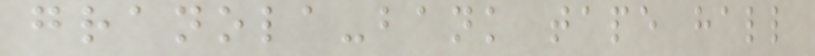granola-bank tape hall
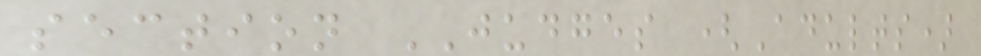section JUDGES (Adults)
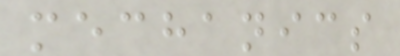mechanics
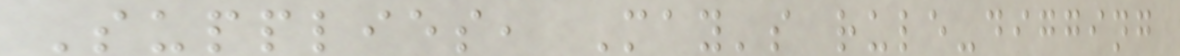Supplies, May's rule-digging
